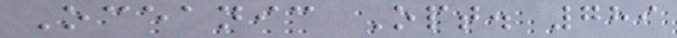Oceanic Opt. 789
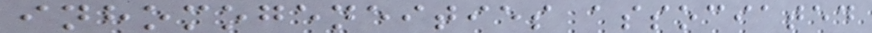inhomogeneities associated
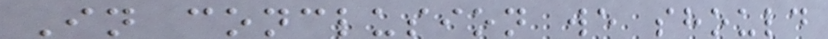In conclusion we should
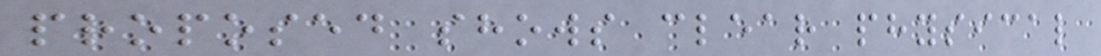proposed shows clear physical
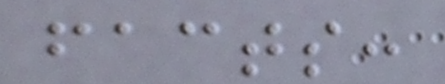facts:
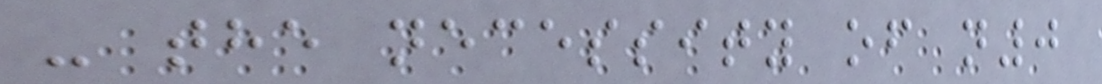- the necessity of n0
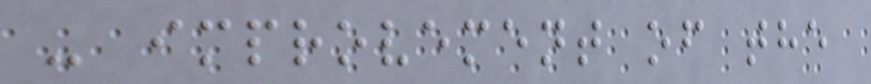- improvement of the
